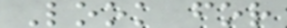Look for
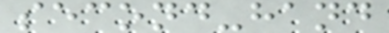second-hand
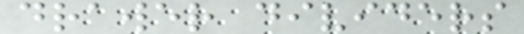drawer dividers
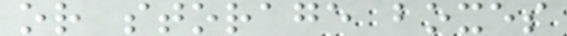or storage boxes
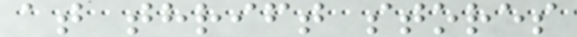at thrift stores
